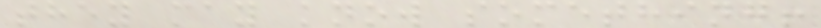they may know something!
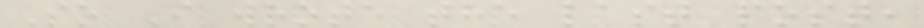So I wrote the last post,
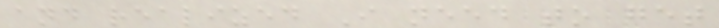and realized I need to get
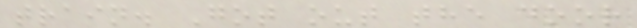train. Got out the door
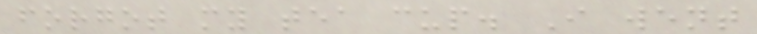forgot my tea cup. I went
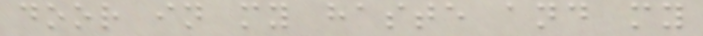door in my haste and my
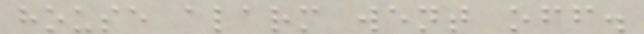house alarm went off.
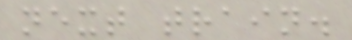next train.
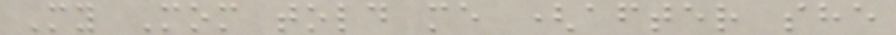My Mom told me (after she
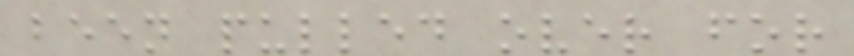been pulled over for
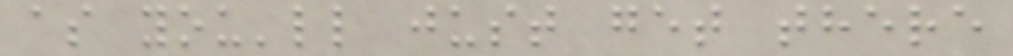as you'll just get there
